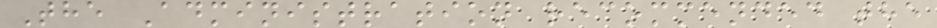The Administration recommended the
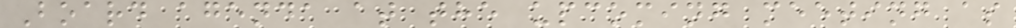Board agenda at the upcoming meeting as
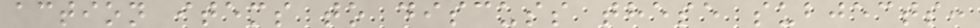action items to discuss these subjects:
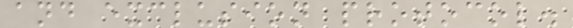and exclusion protocol.
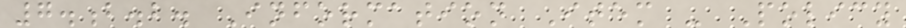7.b.b. Information Item - Policy
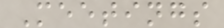Meetings
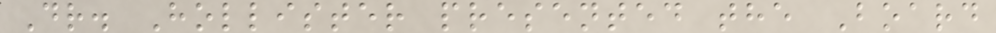Dr. Hollister presented the Board
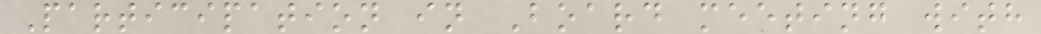Participation in Board meeting with
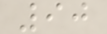90
